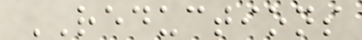REDUCTIONS
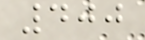400
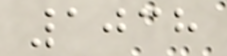1038
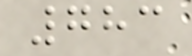783
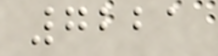7221
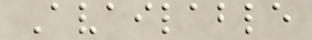Available
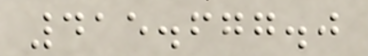415.677.0
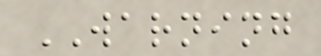WARNING
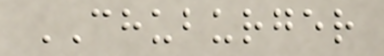CHUBURGER
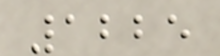1225
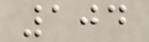104
